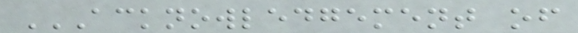ACKNOWLEDGEMENT OF
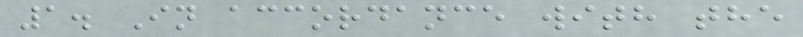1. In accordance with the
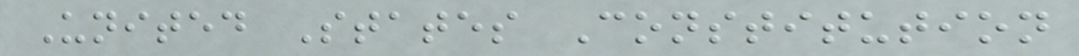United States Constitution
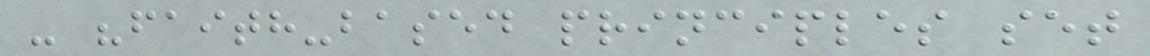- "faith-based principles set
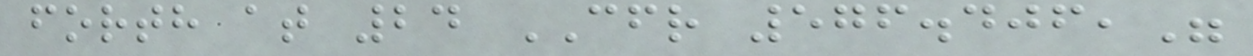forth at 24 CFR 576.406,"
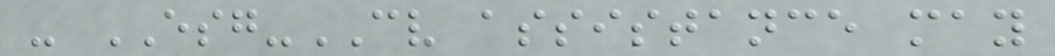- ESG-CV assistance may
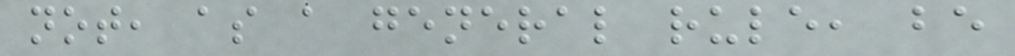not, as a general rule, be
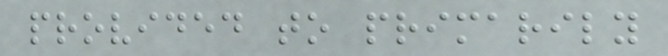provided to primarily
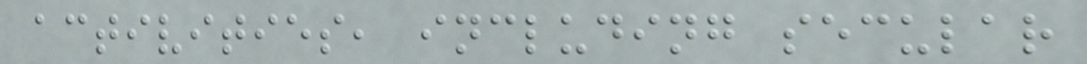activities, including secular
